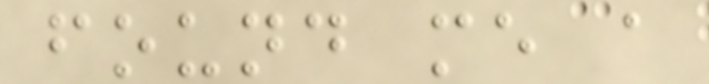found me a
